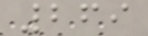269
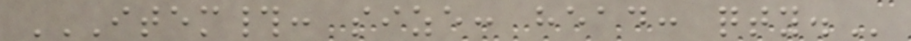ITEM#: SIZE: HEAD: QTY.
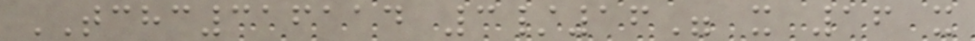TCHC316114 3/16" x 16 x
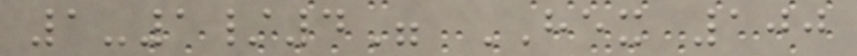1-1/4" HEX 100
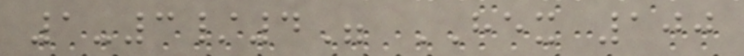1-3/4" HEX 100
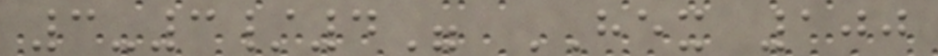3-3/4" HEX 100
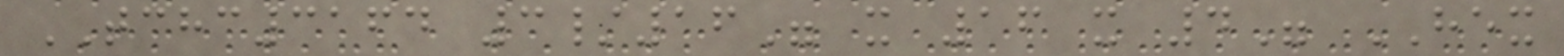TCHC3164 3/16" x 16 x 4" HEX
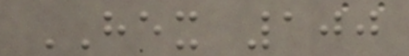HEX 100
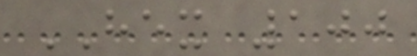HEX 100
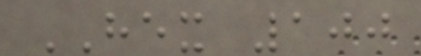HEX 100
